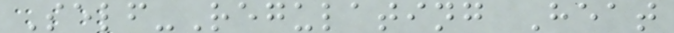Self-Regulating Heat
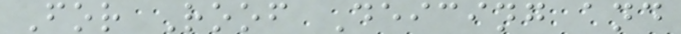For Roof Deicing and
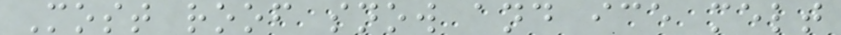Most roof snow and ice melt
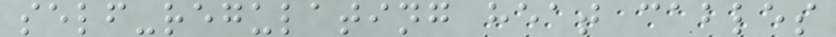self-regulating heat cables
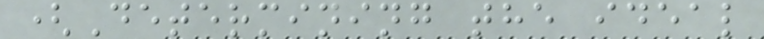(Determining the ideal
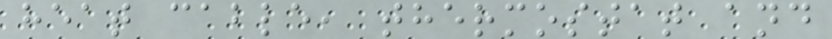heat cable, thermostat and
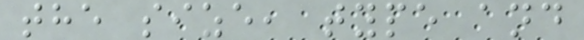the size, type and
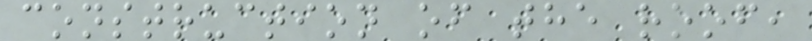construction of the roof,
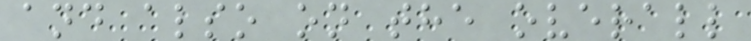and also on the overall
